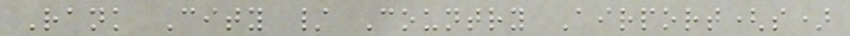Rank City / Country Airport(s)
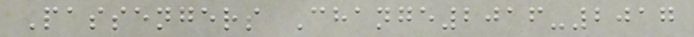Passengers Change2016-2017
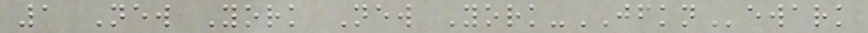1 New York New York-JFKNewark
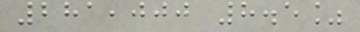281,000 8.5%
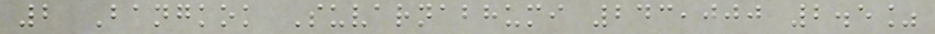2 Bangkok Suvarnabhumi 243,000 2.5%
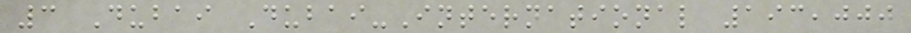3 Dubai Dubai-International 193,000
